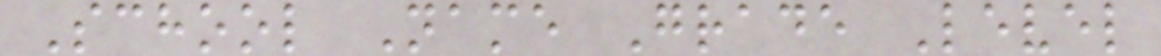School Name Grade Level
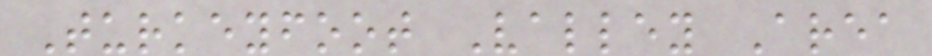Turkeyfoot Valley Area
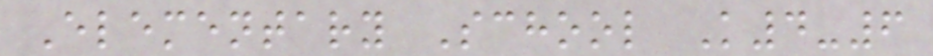Elementary School K4-6
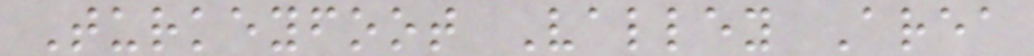Turkeyfoot Valley Area
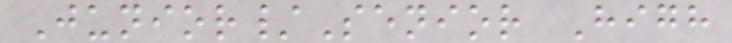Junior/Senior High
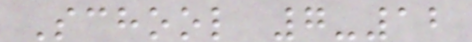School 7-12
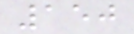150
